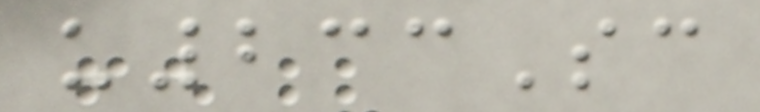u233Sc
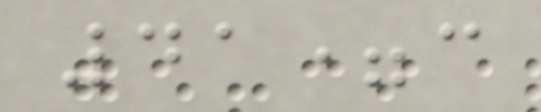41=c
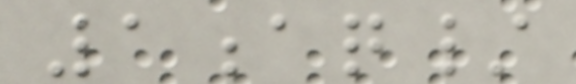1aq/
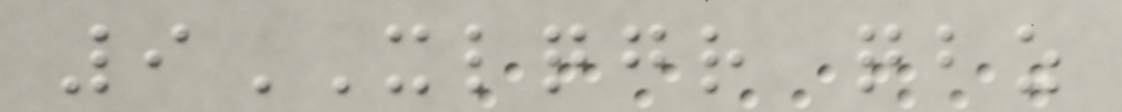9XLQGR qbz
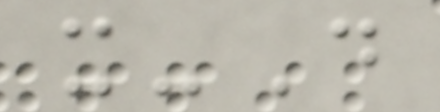x-D
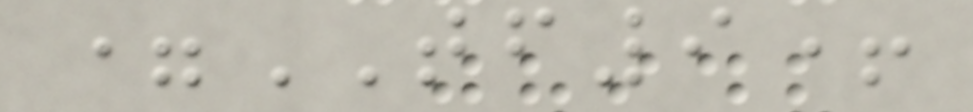=TF9+
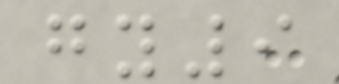gy9
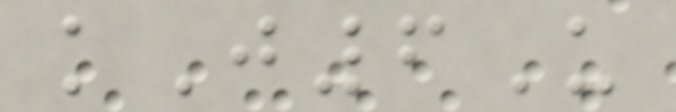kJ6U
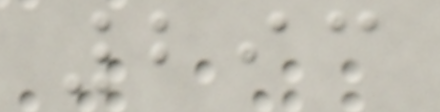293
